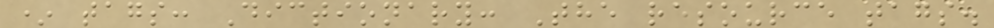* tags: Dictionary: The resource tags.
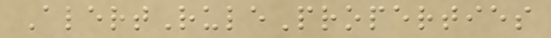AlertRuleProperties
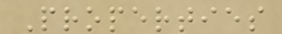Properties
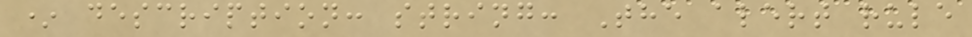* description: string: The alert rule
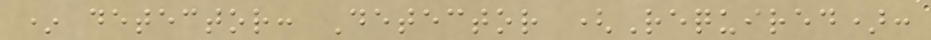* detector: Detector (Required):
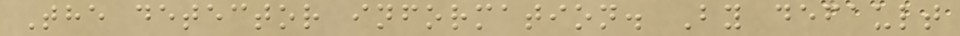The detector information. By default
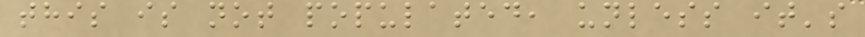this is not populated, unless it's
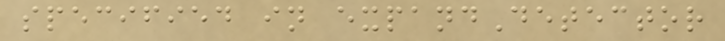specified in expandDetector
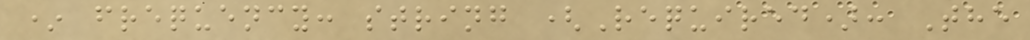* frequency: string (Required): The
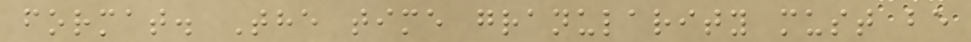format. The time granularity must be
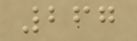267
